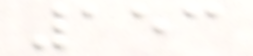153
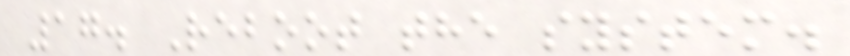17. Reboot the system.
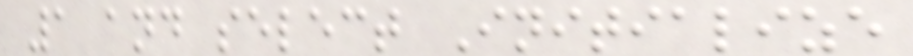1 and select Initialize
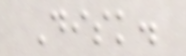Disk.
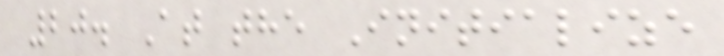20. At the Initialize
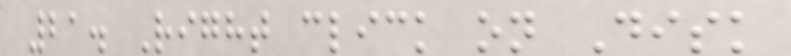21. Right click on Disk
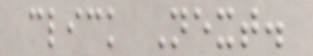click Next.
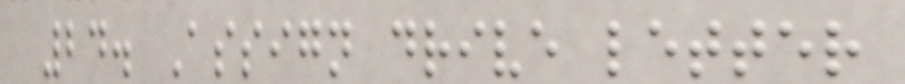24. Assign drive letter
